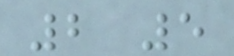2 5
